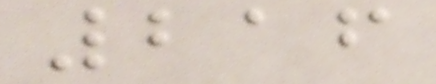216
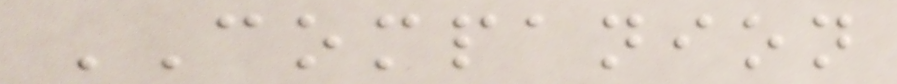COMPANION
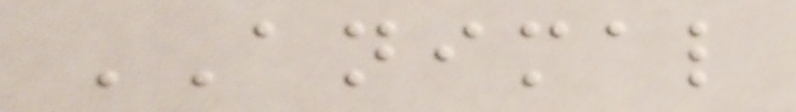ANIMAL
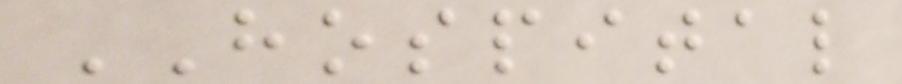HOSPITAL
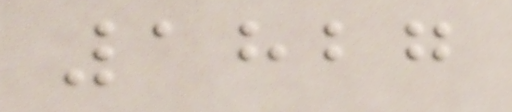1827
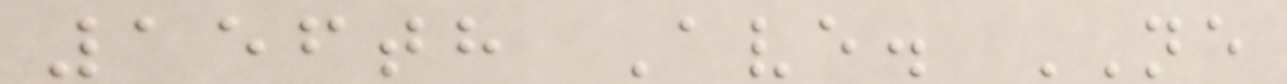156th Ave. NE
